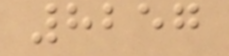8257
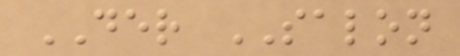DER SALON
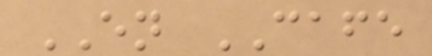EN CAFE
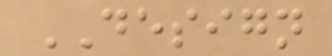DESIGN
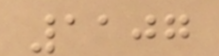1107
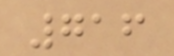716
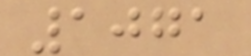1071
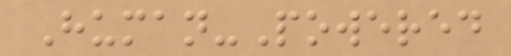Human-Powered
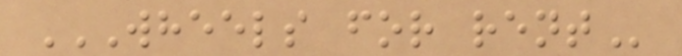WHEELS FOR RENT
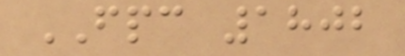FPC 1802
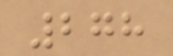278
